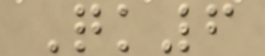Qk6
